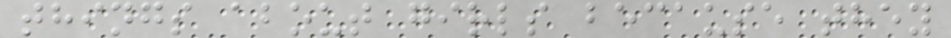things about girls because they
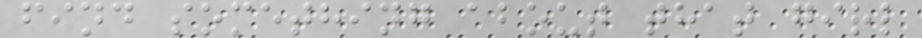find something about that girl
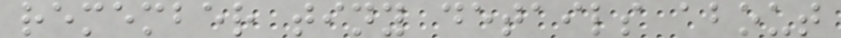remember tiny details about
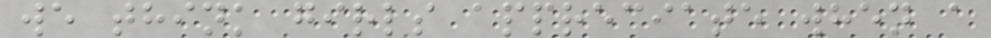we think girls appreciate when a
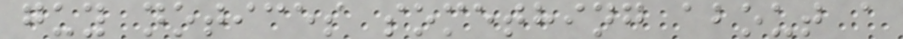guy notices something about a
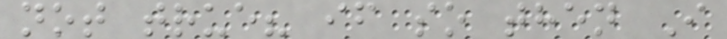not true? if so then I
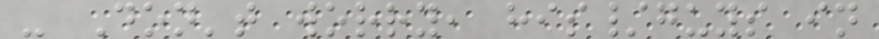- Don't worry, his/guys in
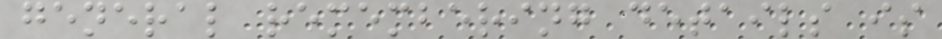general remembering details is
